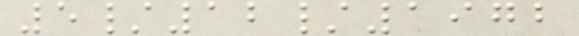5/12/1972
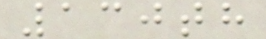130th
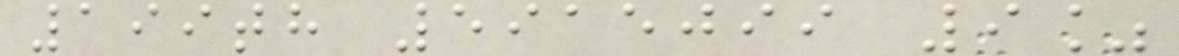199th 5915099 9%
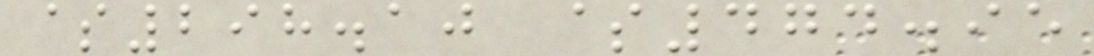$298.10 $474.95
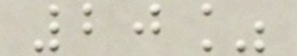20%
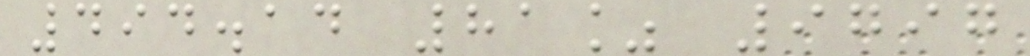494.14 81% 9797
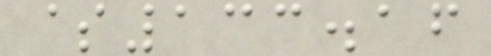$133.16
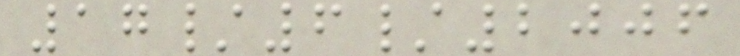17/6/2006
